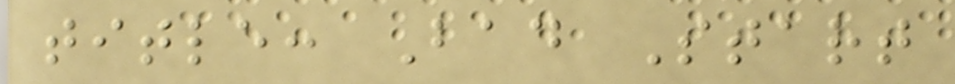title: Bad Start
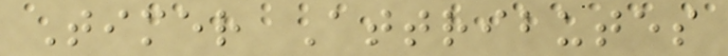Timer Attributes
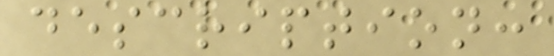description:
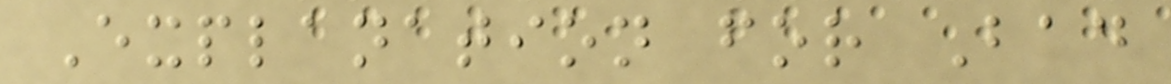Explanation for Bad
